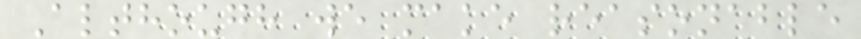Although we make reasonable
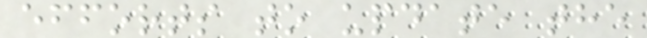efforts to update the
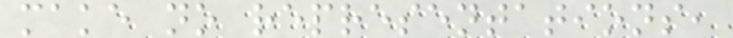make no representations,
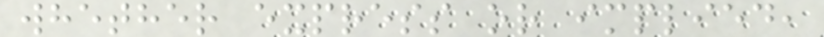whether express or implied,
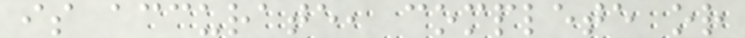is accurate, complete or
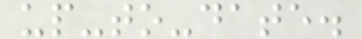up-to-date.
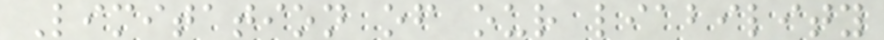Limitation of our liability
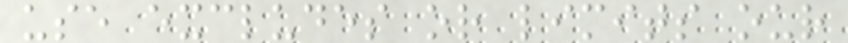use excludes or limits our
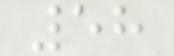58
